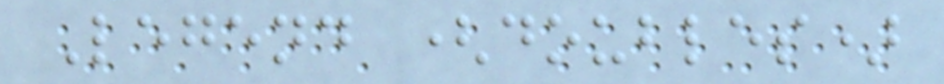Legend (doubles)
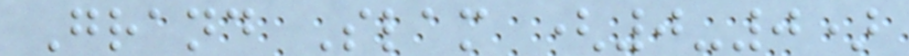Grand Slam (0-0)
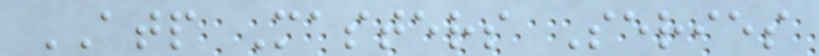ATP Masters Series
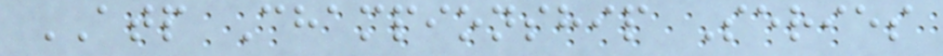ATP Championship Series
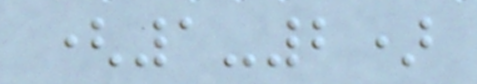(1-2)
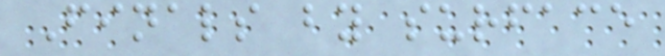Finals by surface
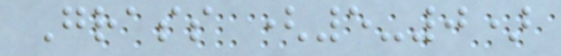Grass (5-0)
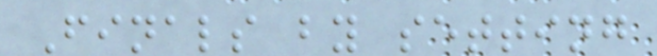Finals by setting
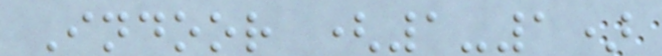Indoor (1-1)
